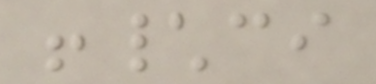!\ci
